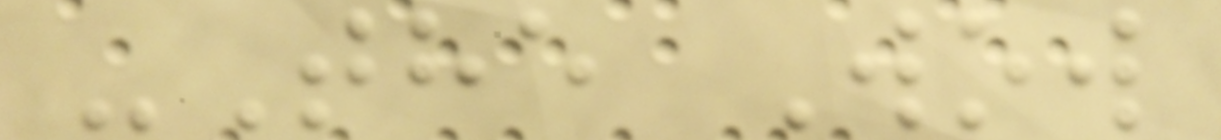-The Wow
